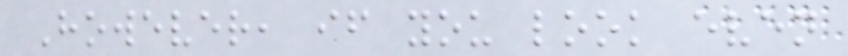However, if you look even
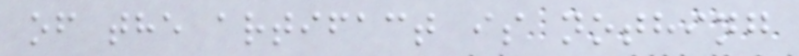of the artifact is nothing
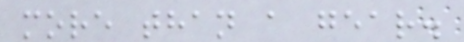more than a gear.
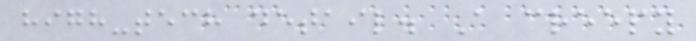high-tech detail. A creepy
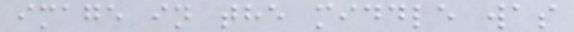image in the middle was
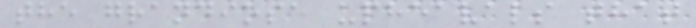the grandiose upheavals that
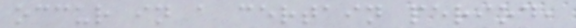occur in a certain period,
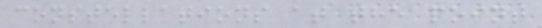constellations at the point
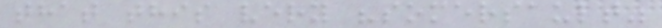that this very "somersault"
